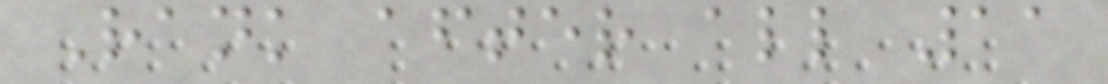Rank after all 11
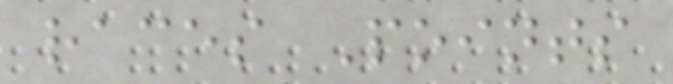races Points
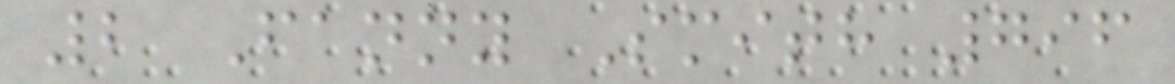2 Fanny Smith 796
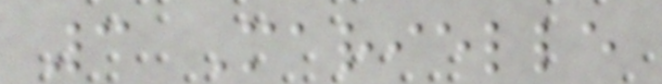3 Marielle
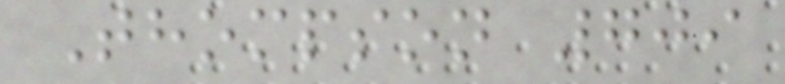Thompson 709
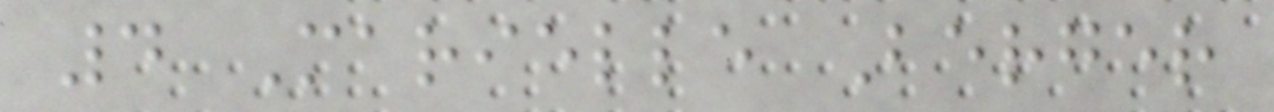4 Marielle Berger
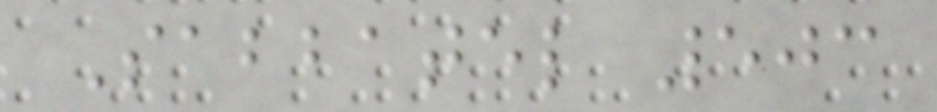Sabbatel 503
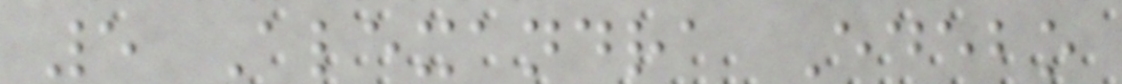5 Alexandra Edebo
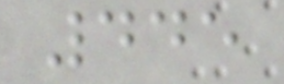445
